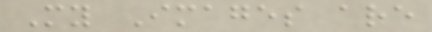My Images are
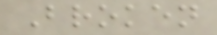Broken
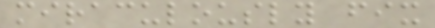miraculously fix
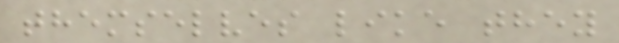themselves like they
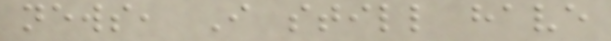news, I still have
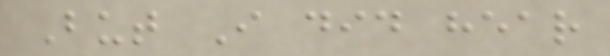But I did hear
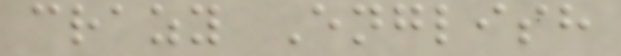crazy English
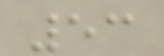53
